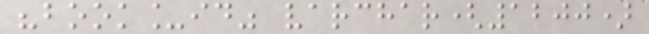"book_id" varchar(1200)
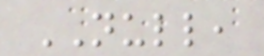NULL,
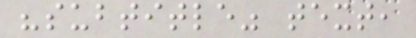"subtitle" text,
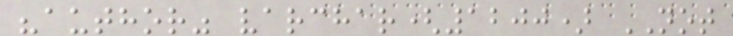"author" varchar(1200) NOT
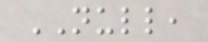NULL,
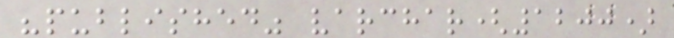"published" varchar(1200)
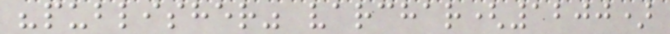"publisher" varchar(1200)
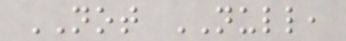NOT NULL,
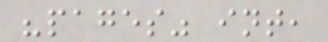"pages" int,
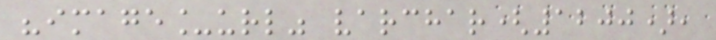"image_url" varchar(1200),
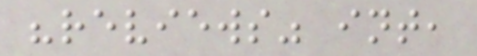"reviews" int,
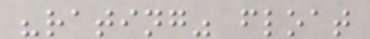"rating" float
